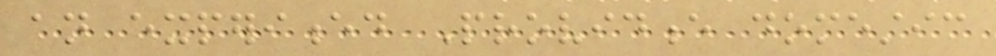an experienced Providence domestic
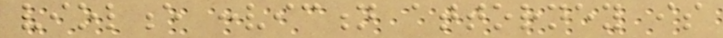violence conviction attorney is
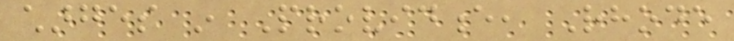charges in Providence, Rhode
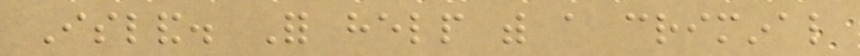Island. For help with a criminal
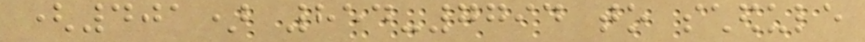(401) 854-7794 to schedule
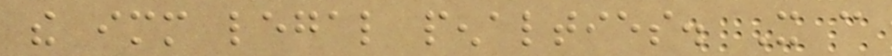the immediate legal penalties. It can
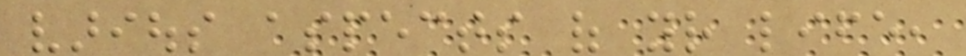various aspects of your life,
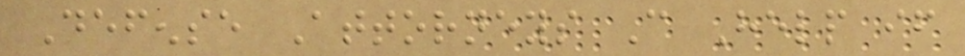Defense Attorneys Can Help if
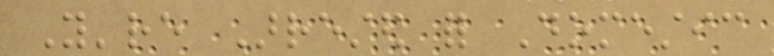You're Arrested for Domestic
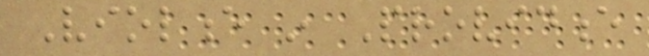Violence in Providence
